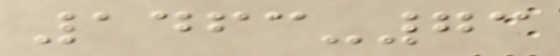1463-73
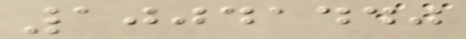10041440
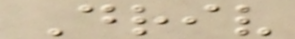Driv
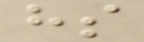hs
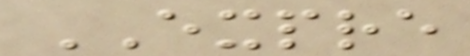EXPRE
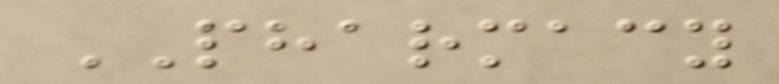PHARMACY
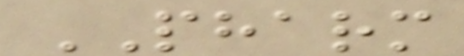PHARM
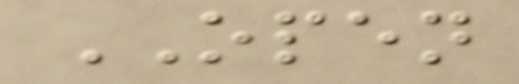OPEN
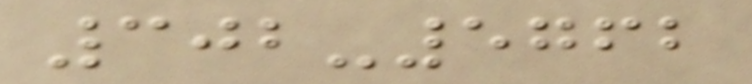302-5762
